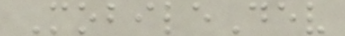MobileDev
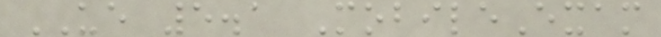UE 5.1 MobileExam
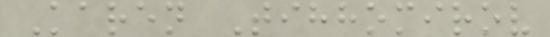Karen Tihhomirov
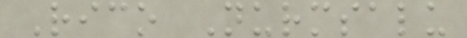Rico Nurmsalu
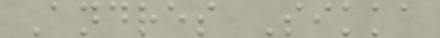Andres Sikka
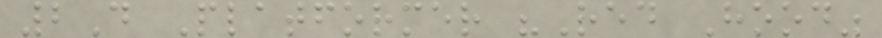2D Platformer "Red Hood"
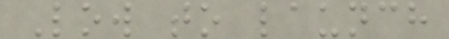Low to launch
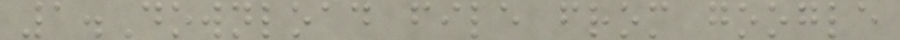1.Download file from google
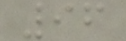96
